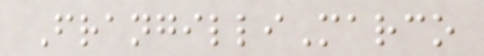FrangilliMarco
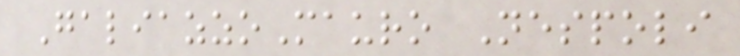GaliazzoMauro Nespoli
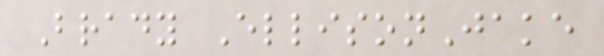Brady EllisonJake
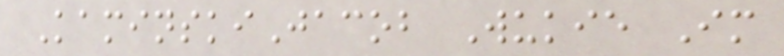KaminskiJacob Wukie Im
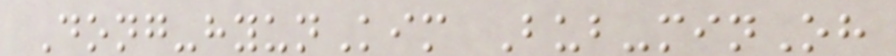Dong-hyunKim Bub-minOh
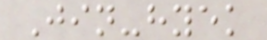Jin-hyek
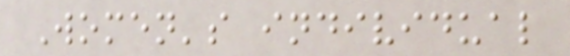Women's individual
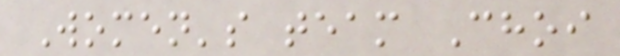Women's team Choi
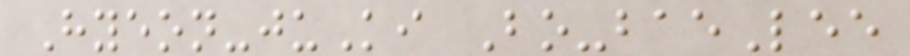Hyeon-juKi Bo-baeLee
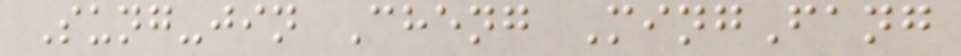Sung-jin Cheng MingFang
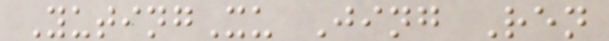YutingXu Jing Ren
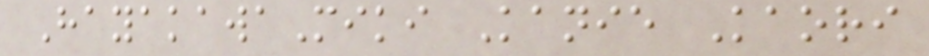HayakawaMiki Kanie Kaori
